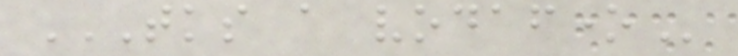TKS A VODAFONE
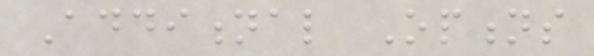Additional Options
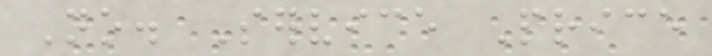No. Service Price
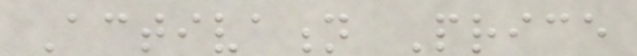Activation Price
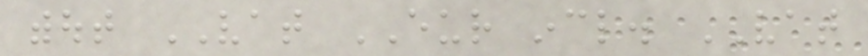without VAT EUR incl. VAT
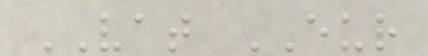VAT EUR
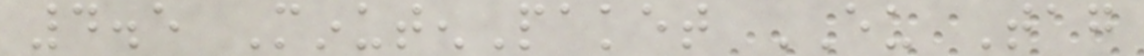4.5 MinutenPaket EU Tag
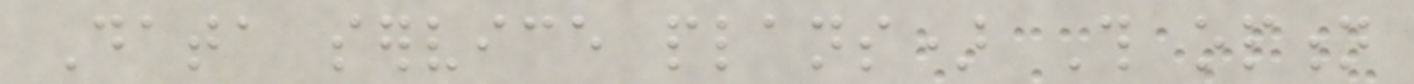Data service plans) This option
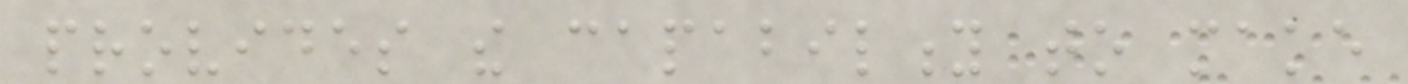provides the capability to make
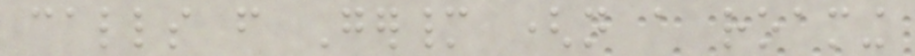calls from Germany (not a roaming
